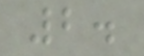2.
